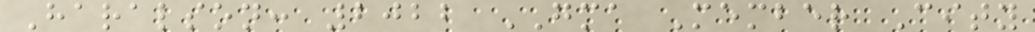Haralson: 2022 GMA Member City
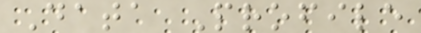Data Profile
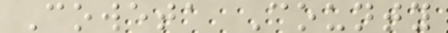Coweta County
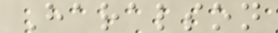Haralson
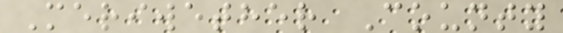Meriwether County
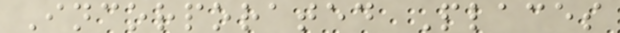Incorporated Places
